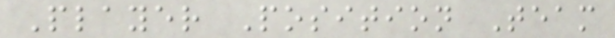Player Position Team
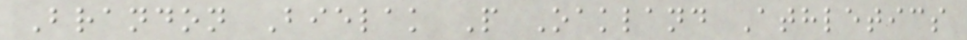Brandon Bielak P Oakland Athletics
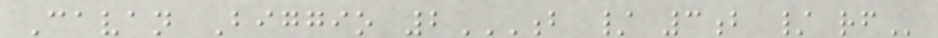Cavan Biggio 2B / 3B / RF
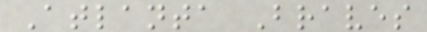Atlanta Braves
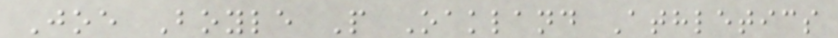Joe Boyle P Oakland Athletics
